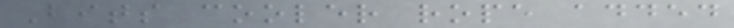Bits cooler rope added
